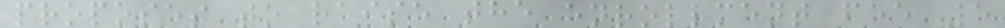proposes to raise the enrollment fee 5
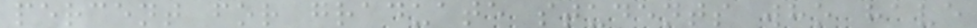percent for graduate students who have
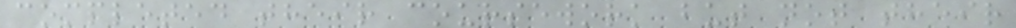completed their coursework but not their
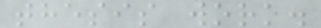thesis work.
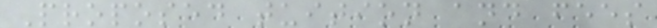Proposed tuition and fees
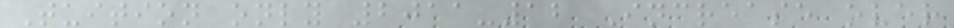Tuition only 2011-12 Increase over
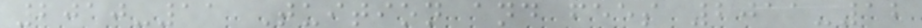2010-11 Tuition and fees 2011-12
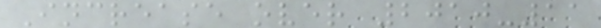Increase over 2010-11
